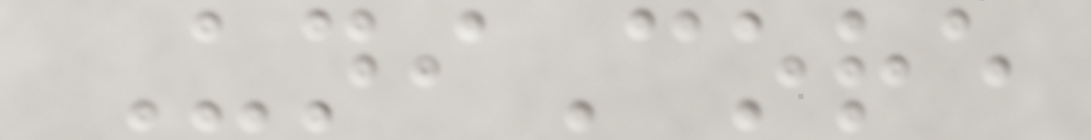UniCore
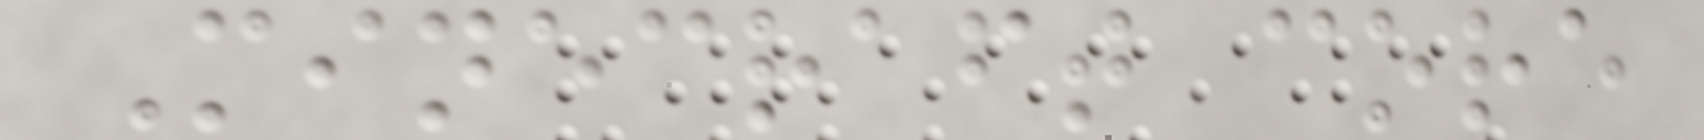Minecraft core
